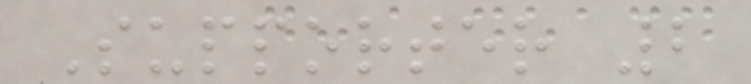Supporter 2
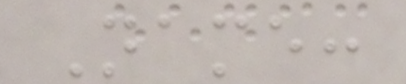Name:
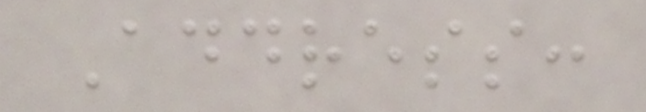Address:
